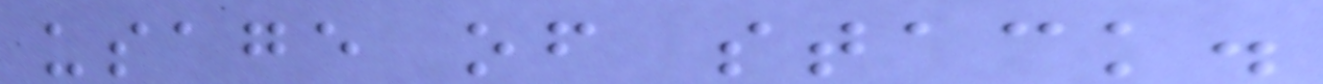usage of stack.
